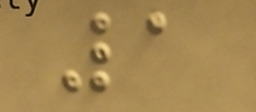1
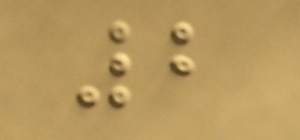2
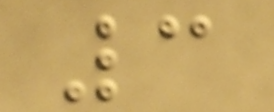3
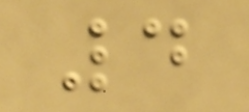4
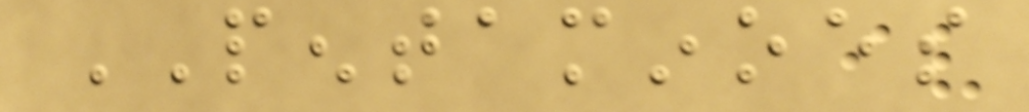PENTAMINOES
